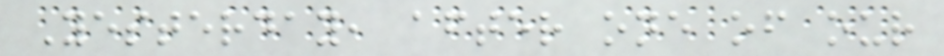Yesterday, after one of our
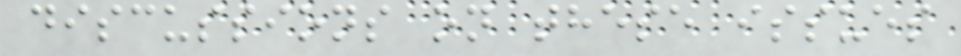discussions on these issues
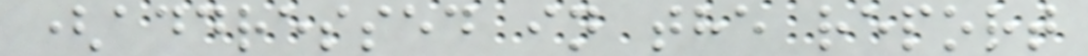(addressed in the report
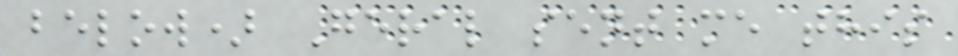below) Geral sent me this
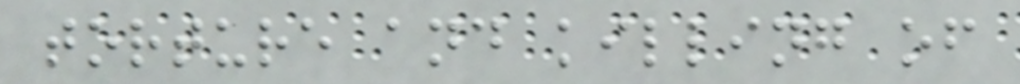torture and killing of
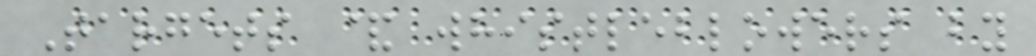Targets & whistleblowers by
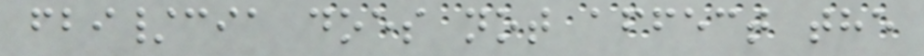fbi/cia does not affect the
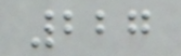227
